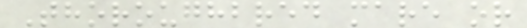Thoroughbred mare or
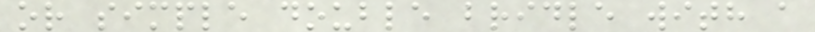or simple double bridle with a
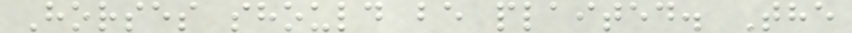Horses should be plaited. The
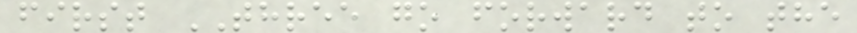first THREE go forward to the
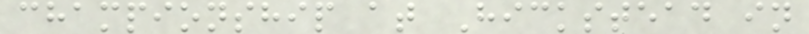championship at Hickstead in
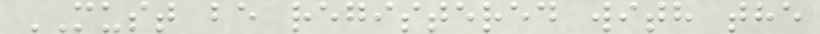MUST be registered with the
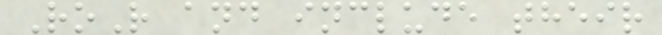RoR and include their
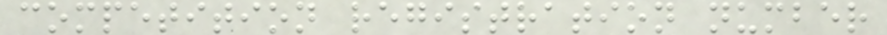competition registration number
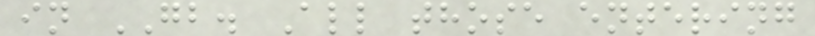in GB. All those entering
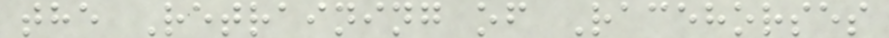the Retraining of Racehorses
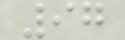97
